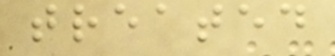treated
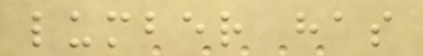lumber has
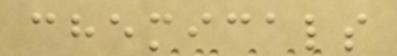chemicals
